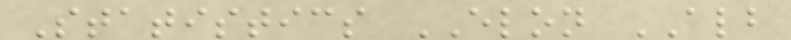Statistics ELON ALB
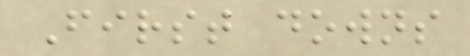First downs
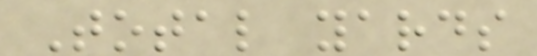Total yards
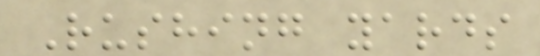Rushing yards
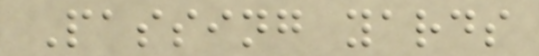Passing yards
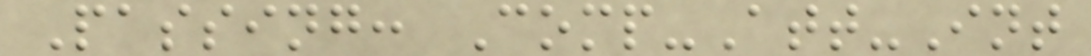Passing: Comp-Att-Int
